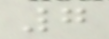7
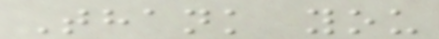Thank you
